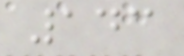143
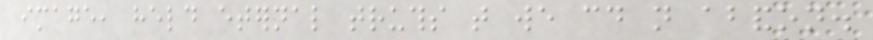image, held eternal truths that we could not abandon.
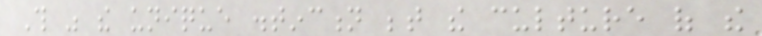This was the unique distinction between the culture of the
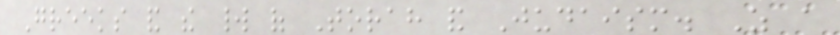Greeks and the world of Torah and Judaism. As a
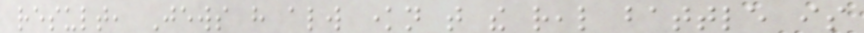result, Jews have always known that the real battle is
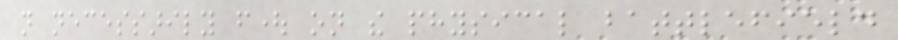not necessarily fought on the physical battlefield
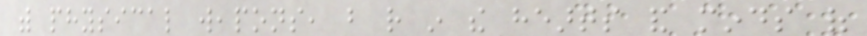with physical weapons, but rather in the hearts and minds of
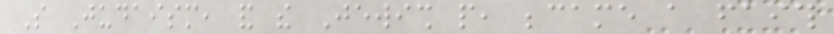So Judaism, and the Jewish people, became a faith
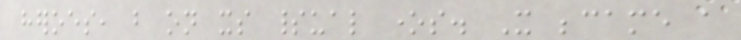heroes, but on its spiritual ones. It became a
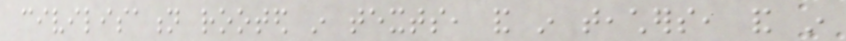civilisation rooted in texts, and in teachers, and in
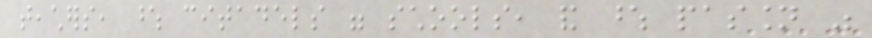teachers, whose citadels were schools, and whose passion was
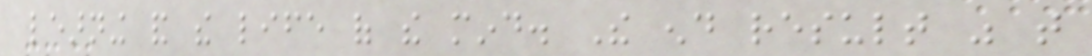learning and the life of the mind. The end result was that
